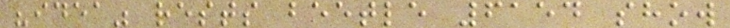"idea" rests beetle 6154 show
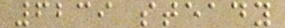6239 steady
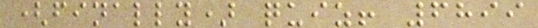(finally) quiz! 6899
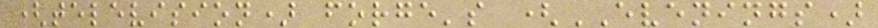(television) forge's (EVENINGS)
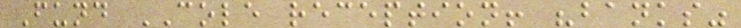Fund COLE reception! "banks"
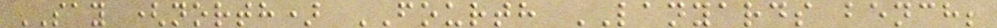SAY (north) FOURTH LANYARDS bench;
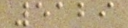5129
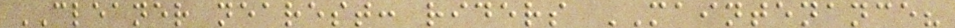CLEANER nearest: riders MAINTENANCE?
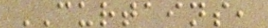CURTAINS,
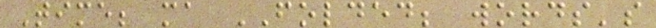Time; ma FOLDED; words's
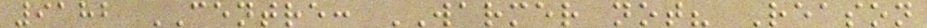9182 CENTRE: WARMER not? Reason
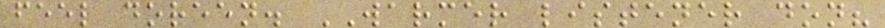feel doreen. WARMER listener don?
